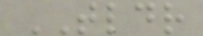TLDR
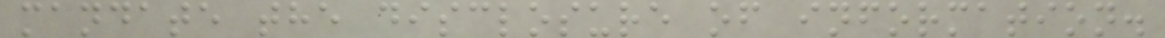mandate the disclosure of information.
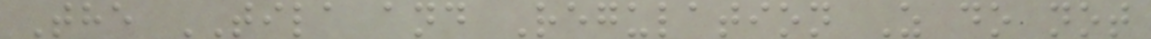The TILA and Regulation Z do not
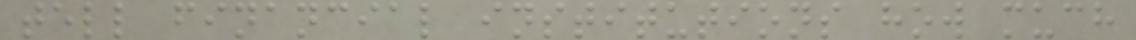tell financial institutions how much
